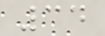34
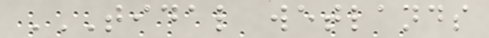TIDAL WETLANDS
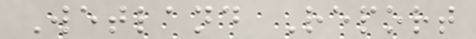Wetland Report
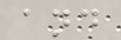and
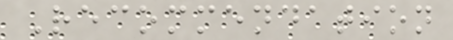Recommendation
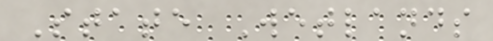State Wetlands
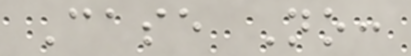Case No:
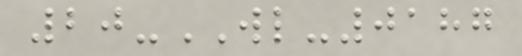20-WL-0187
